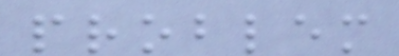problem
